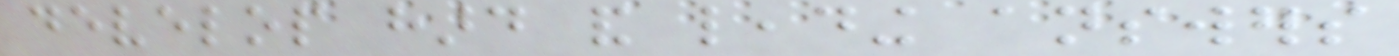develop hard and leading answers
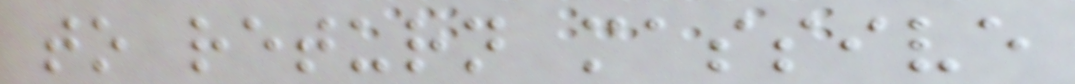to return massive
